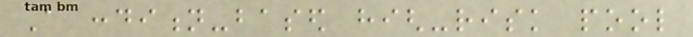A condition-based high-risk pool
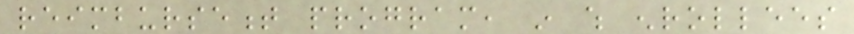reimbursement program, in which enrollees
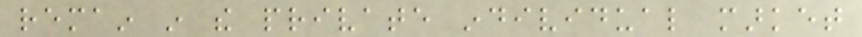remain in the private individual market
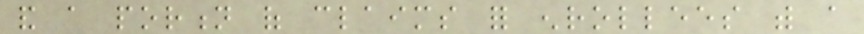and a portion of claims for enrollees with a
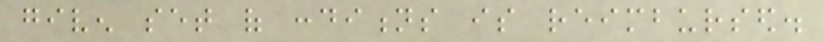given set of conditions is reimbursed.
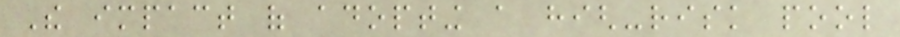The impact of adopting a high-risk pool
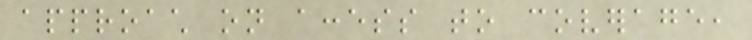approach on access to coverage,
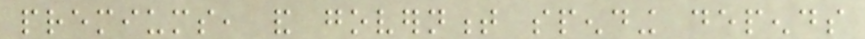premiums, and government spending depends
